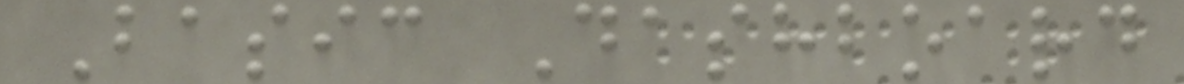Basic Dashboard
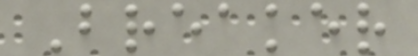Breaker
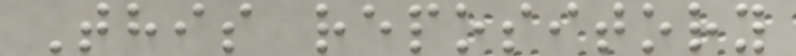This repository
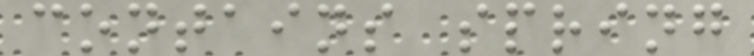contains spring
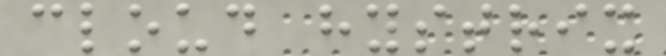cloud hystrix
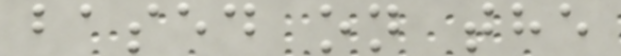based on the
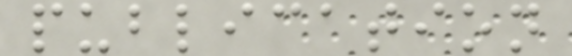publication
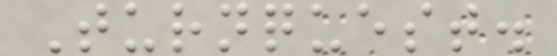Turnquest.
